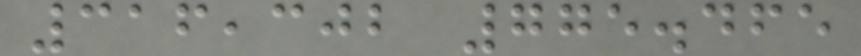316,302 775.465
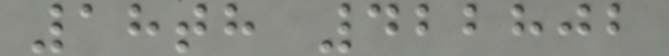18th 422802
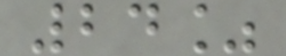24%
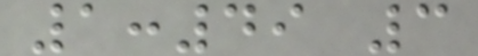1:49 3
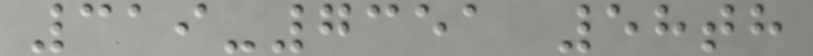319-7351 58th
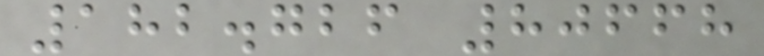182.726 80668
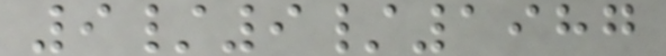9/9/1987
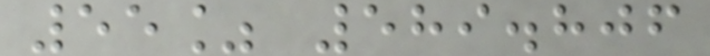55% 589.806
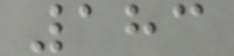183
